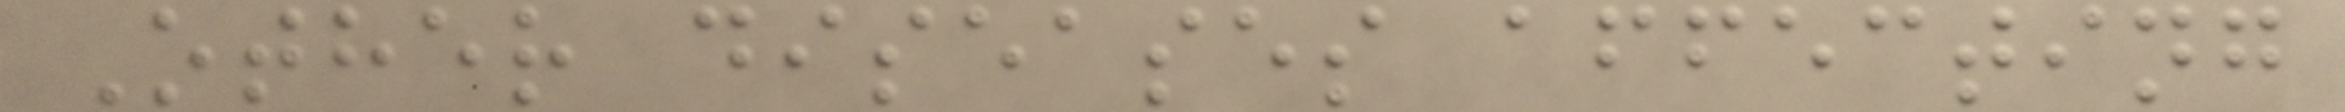Other diseases affecting
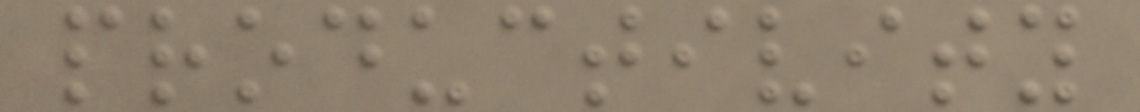productivity
